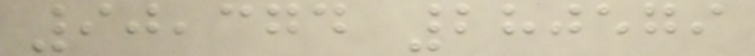90,374 280579
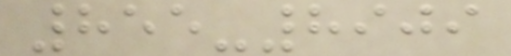855-8909
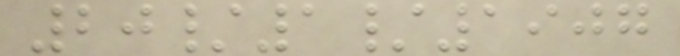20/1/1907
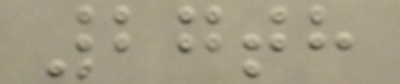27th
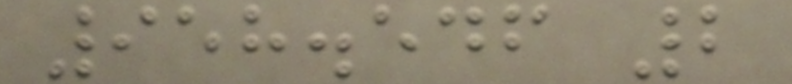958.546 2
